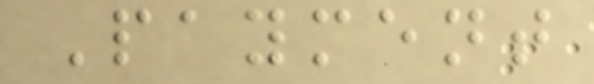Payment
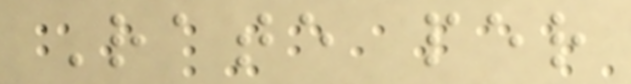Rate per
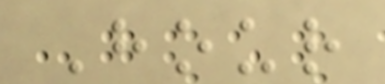Hour
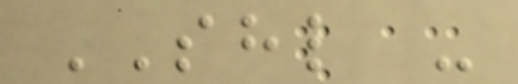SHL -
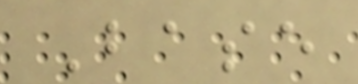Base
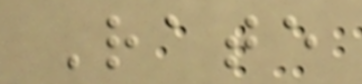Rate
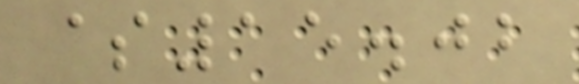$15.02
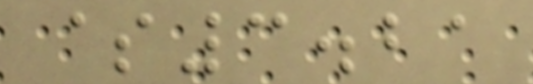$3.21
